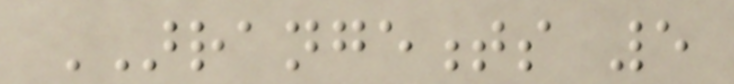ARRANGEMENTS 5
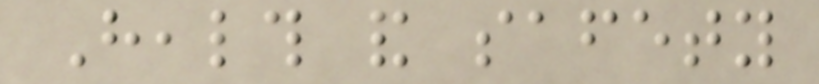Health and safety
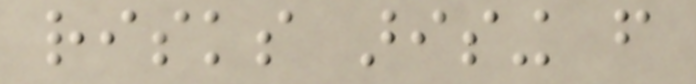risks arising from
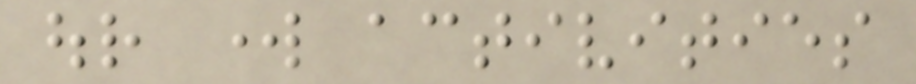our work activities
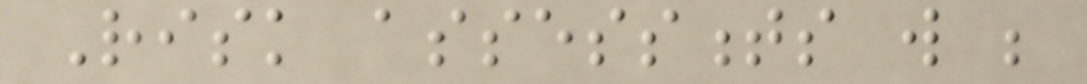Risk assessments will be
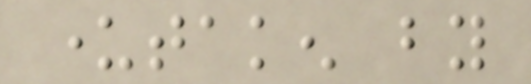undertaken by
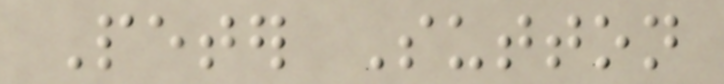Peter Sutton
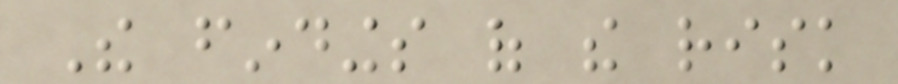The findings of the risk
